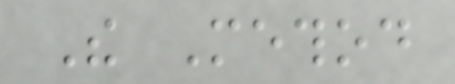The Method
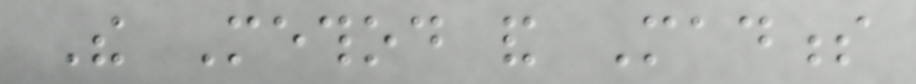The Method and Madness
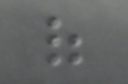of
